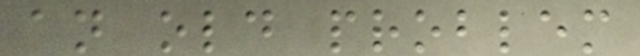an old problem
